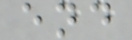end
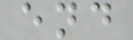end
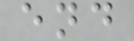end
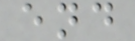end
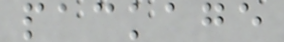package
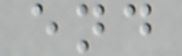end
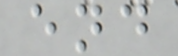end
